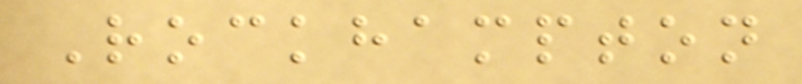Rockhampton
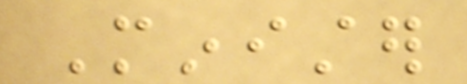Minister
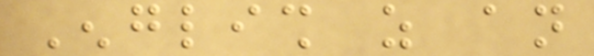English as an
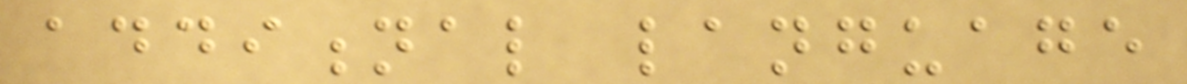additional language
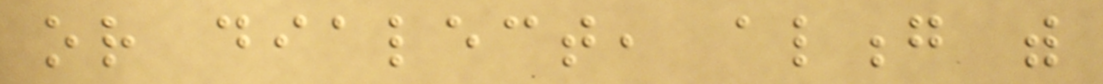or dialect, along with
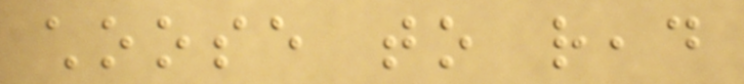choose to read
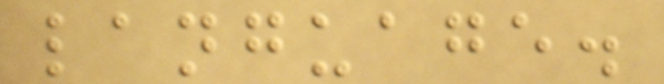language.
